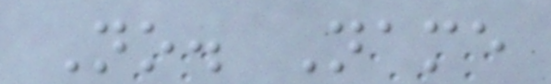No. Name
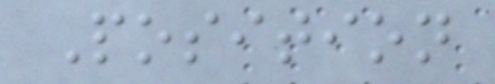Position
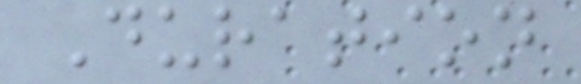Duration
